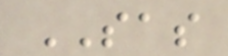SAS
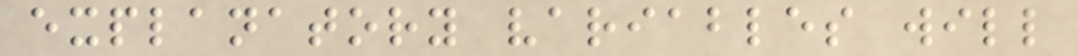explanatory variables will
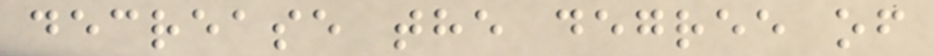decrease the degree of
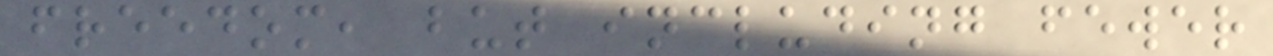freedom, but including fewer
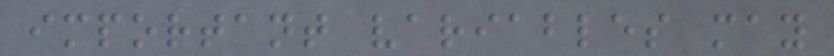important variables may
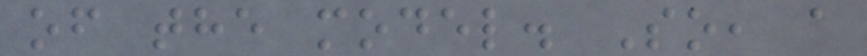of the model. So, a
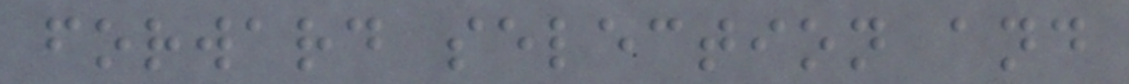forward selection and
